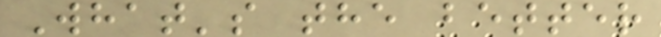What's the better
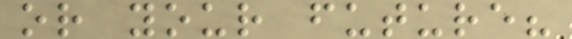or your future?
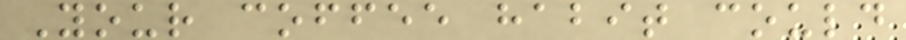Your coffee habit could
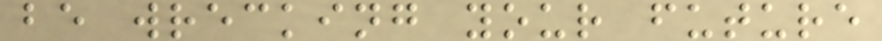be wrecking your future
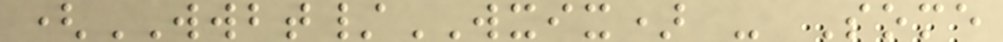(WWBT/WXIX) - Some
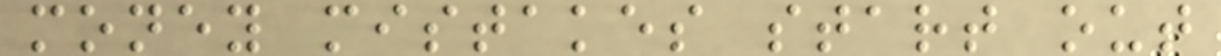money mistakes start out
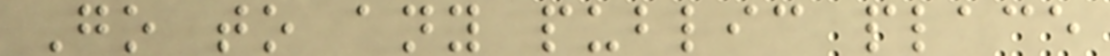Go to any public place
